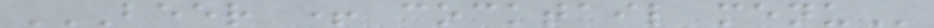BEER + COCKTAIL MENU
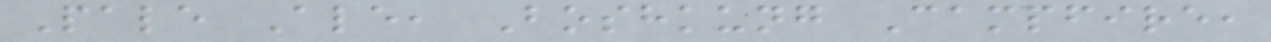Pale Ale, Boshkung Campfire,
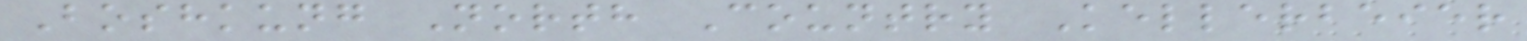Boshkung North Country Kellerbeier
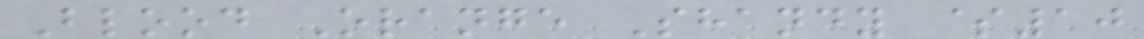Blood Orange Shandy $10
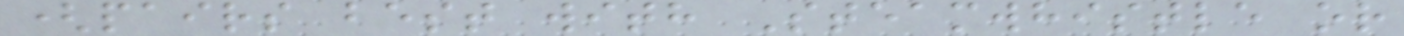(pairs best with Steamwhistle or
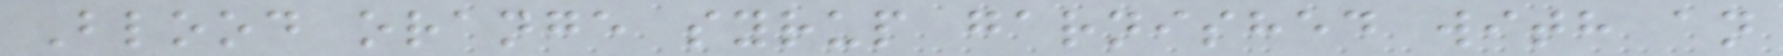Blood orange syrup garnished with an
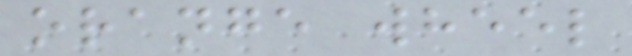orange wheel
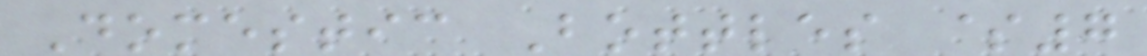Domestic Bottles $7
